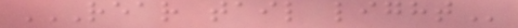REAR TAIL LIGHT
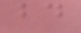bd
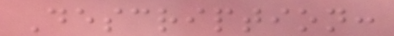Description:
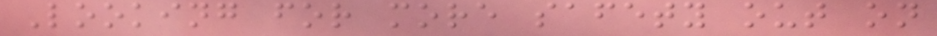Looking for more safety out on
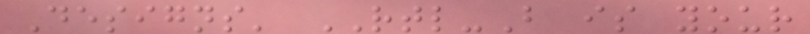Designs' RTL-B is your
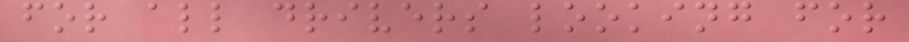for all drivers looking for
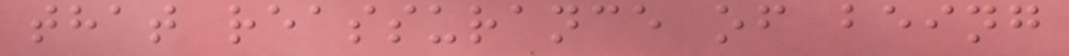that reassurance of being
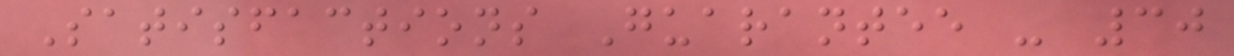Satisfactions Guarantee - 30
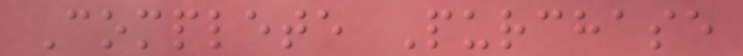Complete Purchase
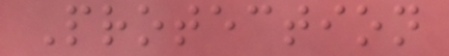Protection
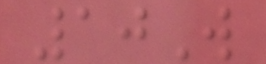10W
